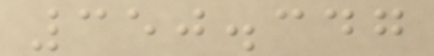350.347
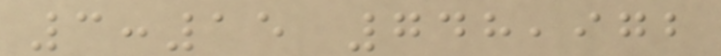3:15 748,972
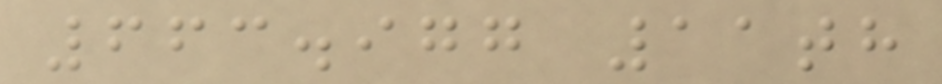663.977 11th
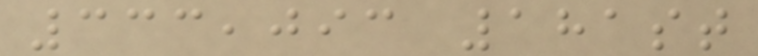333,093 181st
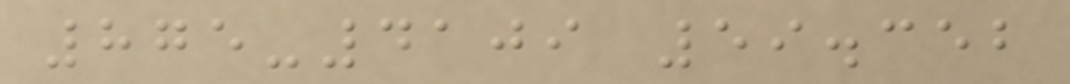875-4109 59.352
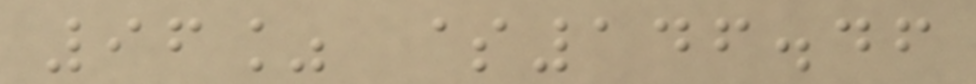96% $146.46
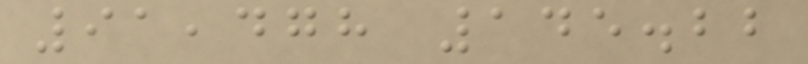91,478 145.22
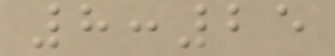8:25
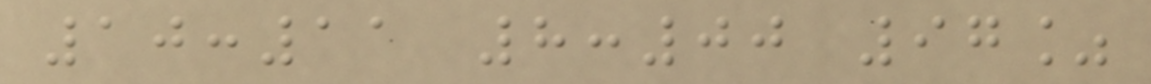10:11 8:00 97%
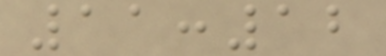11:12
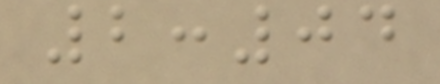2:04
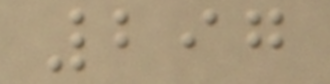297
